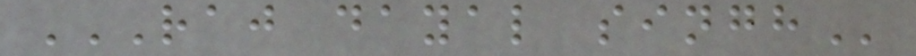RAJ DAYAL SINGH
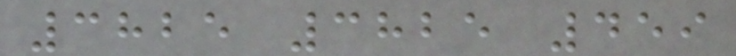3825 3825 459
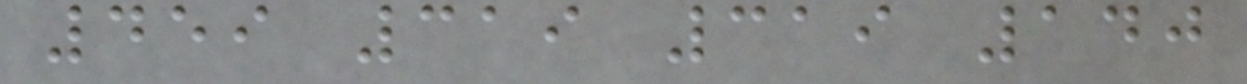459 319 319 140
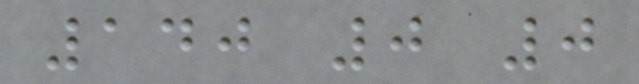140 0 0
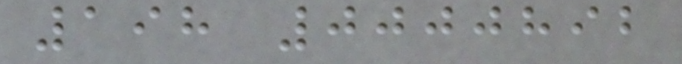198 0000892
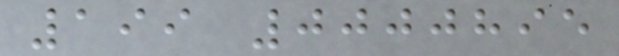199 0000895
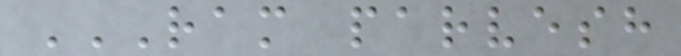RAM PARVESH
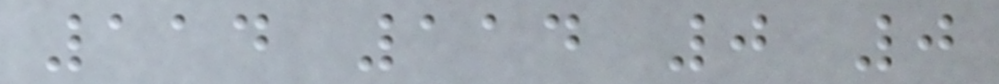114 114 0 0
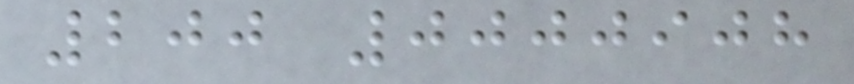200 0000908
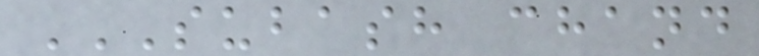SUBASH CHAND
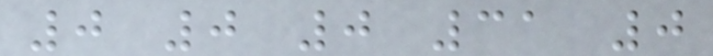0 0 0 31 0
